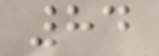84
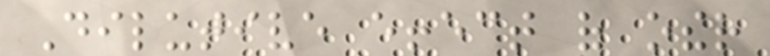Dilutive effect of other
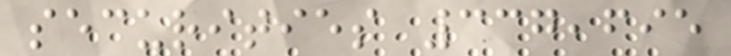securities 337,695
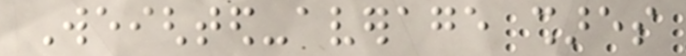Weighted-average shares
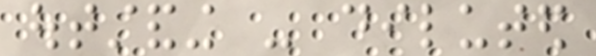outstanding - diluted
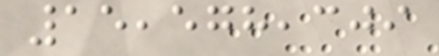15,578,309
